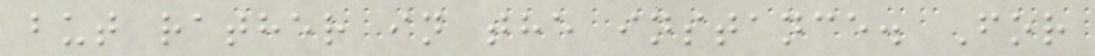but rather in the instance. For
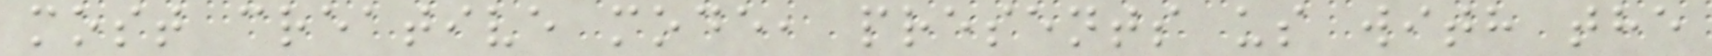most creative mode, presents us with the
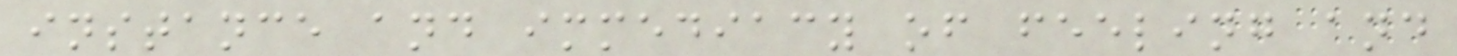instance and immediacy of feeling and
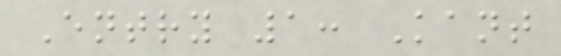Entry 1: Kant
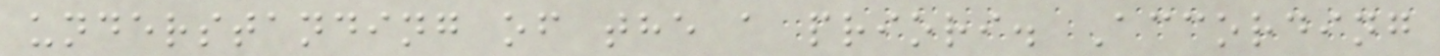understanding of the a priori. According
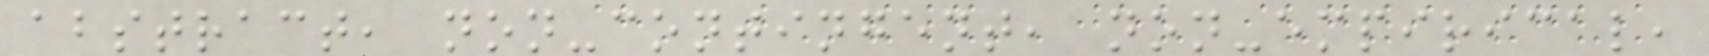abstract, non-contingent, non-empirical,
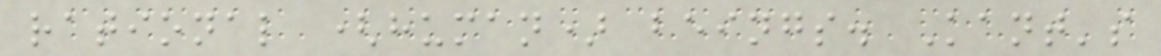rational (human) beings. Kant's
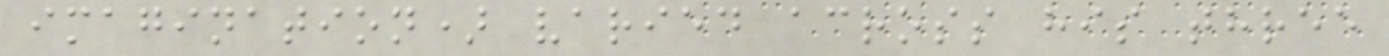imagination) varied across his three
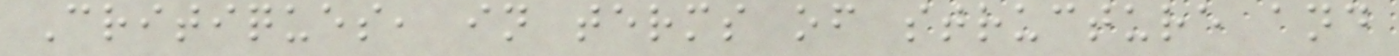Critiques, in terms of structure and
